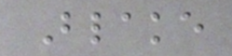Blake
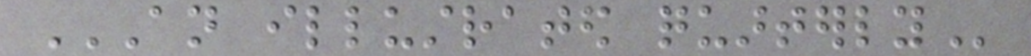AN ILLUSTRATED QUARTERLY
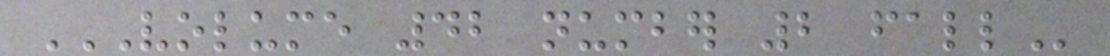VOLUME 42 NUMBER 2 FALL
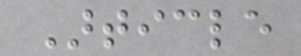Article
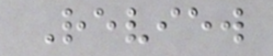Review
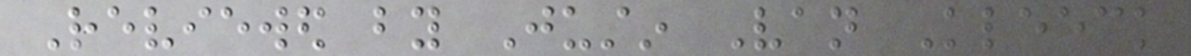Reviewed by Justin Van Kleeck
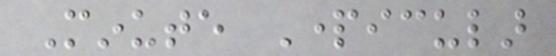Minute Particular
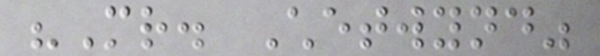"Mr. Chetwynd"
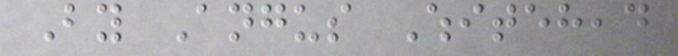By Angus Whitehead
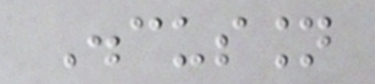Discussion
